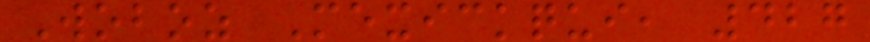Woboz Mexickqui, 427
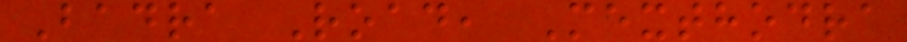Badra Road, Mexthodra
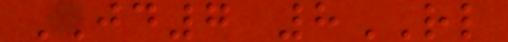JD7 8RL
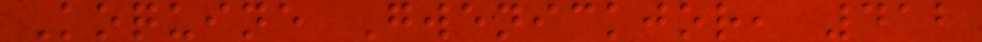Koquine Gwenickjor, 412
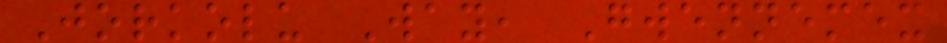Jorkolu Way, Gwennemex
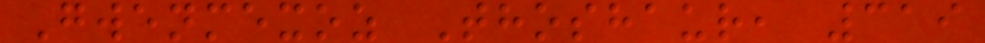Gwenmexoz Thoshaur, 319
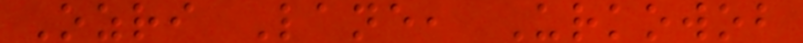Ozri Lane, Urkowob
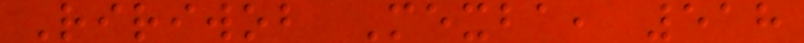Ririwob Mexba, 518
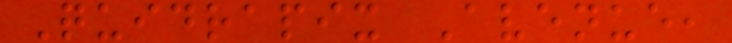Quidrapix Avenue,
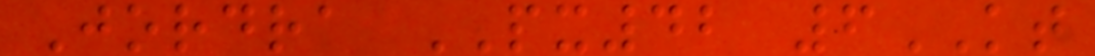Jordra PX42 6KT
